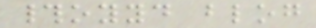#oyyd blog
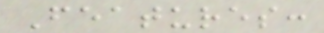Features:
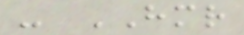- HMR
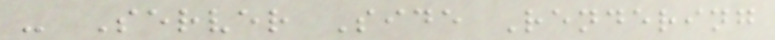- Server Side Rendering
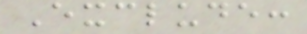Exclude:
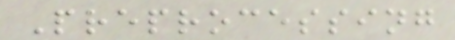Preprocessing
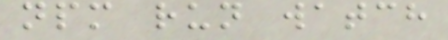npm run watch
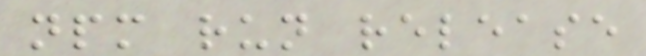npm run release
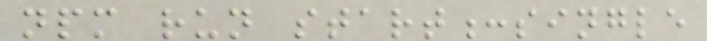npm run start:single
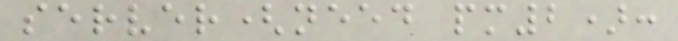server(need pm2):
